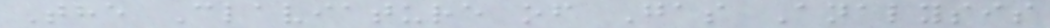The Claviature of Gas Analysis
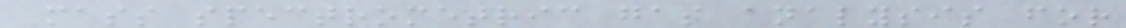Mass spectrometric gas analysis for
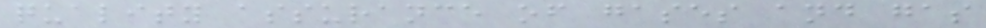quality assurance of gases and gas
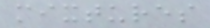mixtures
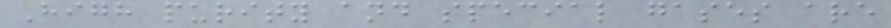High purity and special gases are
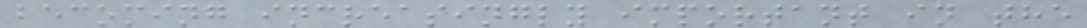becoming increasingly important in the
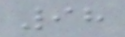98
